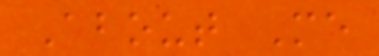About Me
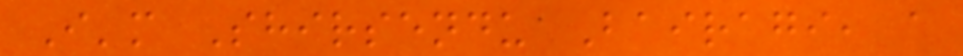I'm Shirsendu Bairagi, a
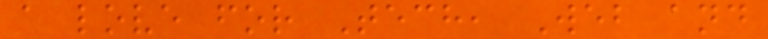a love for Tech, Web and
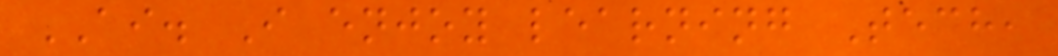AI. I enjoy learning Tech,
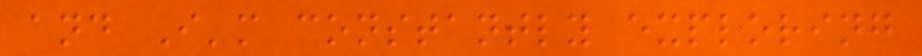and I'm constantly exploring
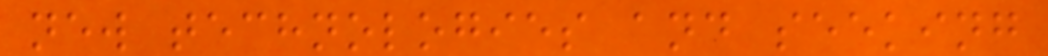new technologies and seeking
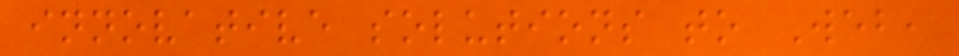innovative solutions to Web,
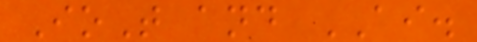IoT and AI.
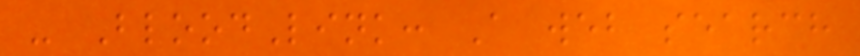- BloodLink: A web search
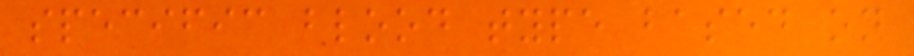specific blood type based on
